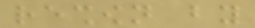reshown by
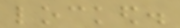locked.
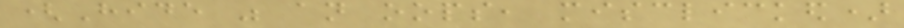(Hide was an oops, misclicked)
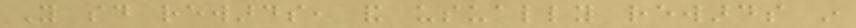You said rewards, and usually rewards in
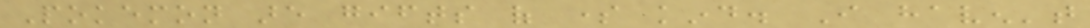Pokemon are gifts of some kind. I haven't
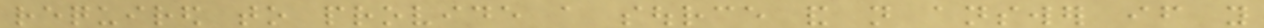required to provide a source and not answer if you
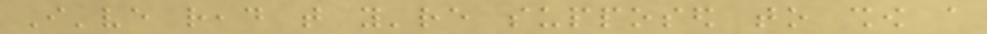I've read that you're supposed to show a
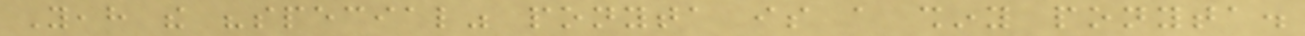Yeah the "special" ponyta is a shiny ponyta.
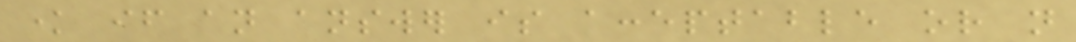know if an answer is acceptable or not
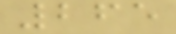265
